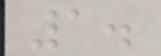1.
